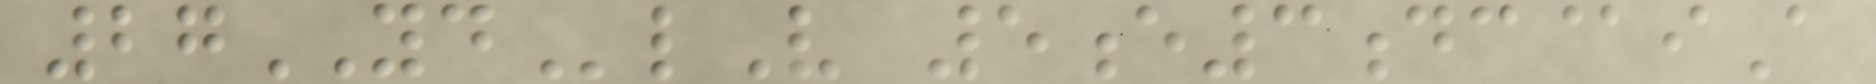27YDlV 5e3dc@iA
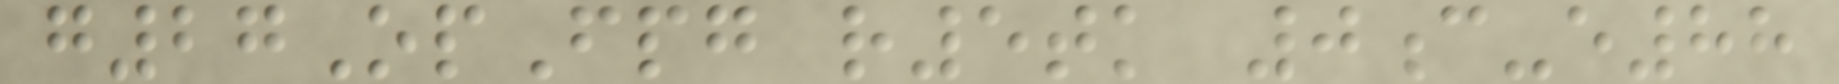g27OpFpg r5tk 0c-e88
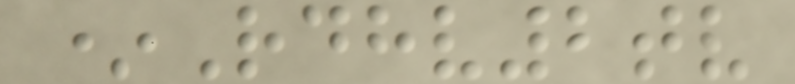*Rdhv2tv
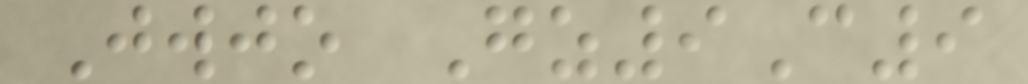Jwjo Gz9C9
